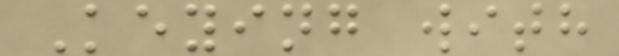Keying with
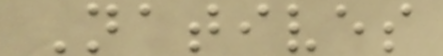Natives
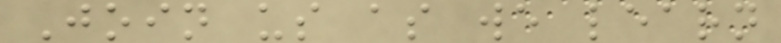Join us as we learn
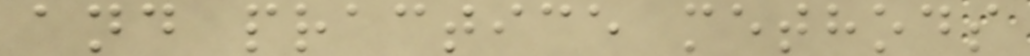and practice methods
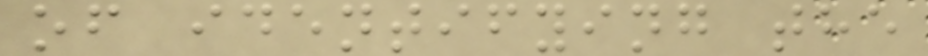of identifying the
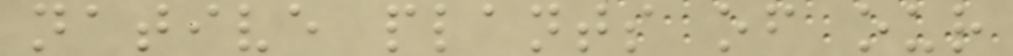native plants of our
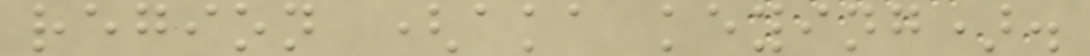region (aka keying).
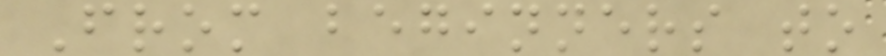From beginners to
